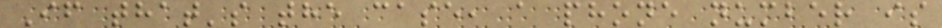If that's the case, a phone number is
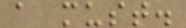a must.
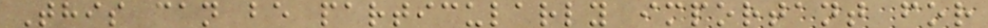This can be particularly important for
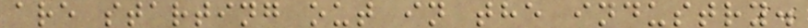are starting out in the industry.
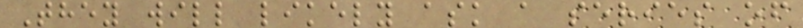They will likely ask a series of
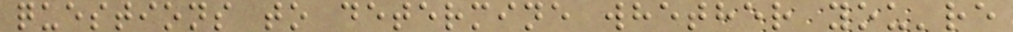questions to determine whether you're
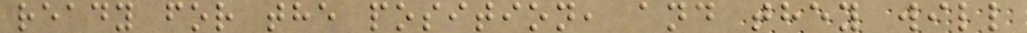ready for the position, and they will
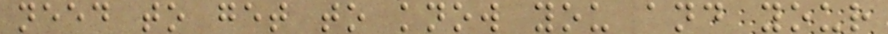need to get to know you and your
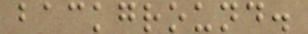background.
